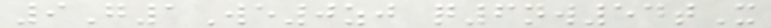9G1We0zj q6nw54tX
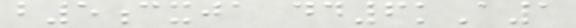b5cxja dd6kA1
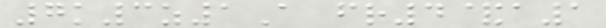7k3z1A fr4&a1
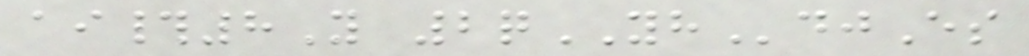ai#8Y 2qYHdjEs
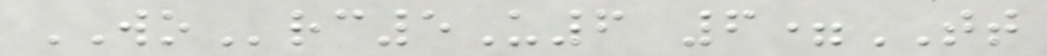WOrc5U6 6=TT
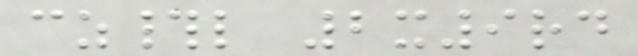cz#l 2x9rd
